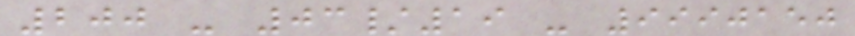200 - 03/19 - 9990150
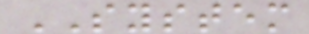SYSTEM
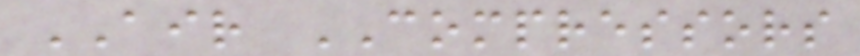AIR COMPRESSORS
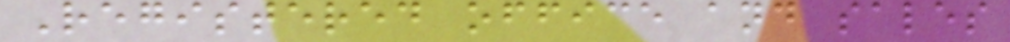Registered office and sales
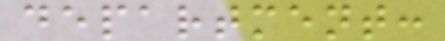department:
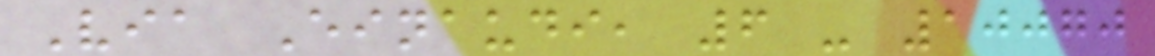Via Einaudi, 6 - 10070
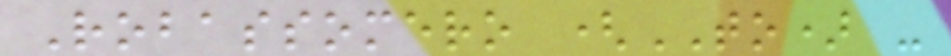Robassomero (TO) -
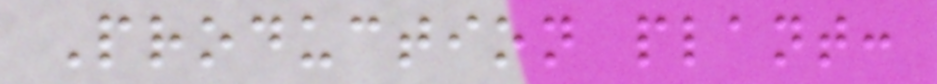Production plant:
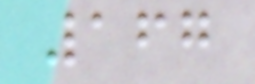167
